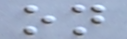on
